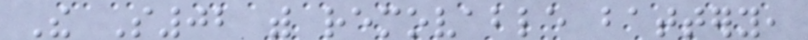The S02 with removable battery,
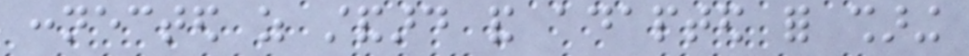connected as standard and adapted for sharing
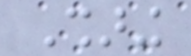Sharing
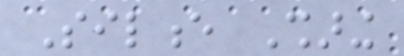Silence Sharing
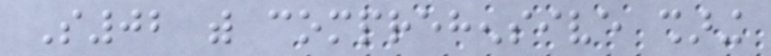S02 with comprehensive sharing
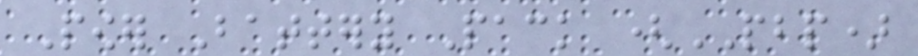Power Battery Pack (PBP)
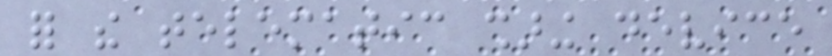for the telematic sharing device
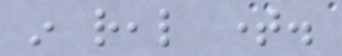in real time.
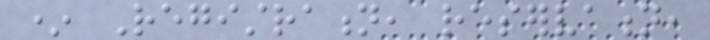* Registration, reservation,
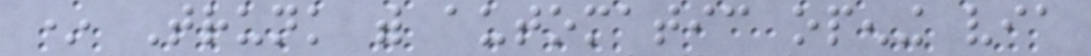* Trunk with automatic opening via
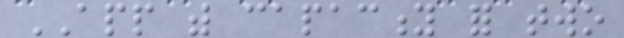APP with capacity for two
